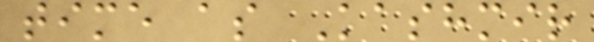time as Kashmir
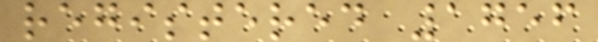registered 1756
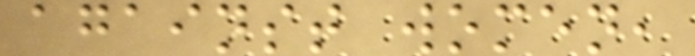against women,
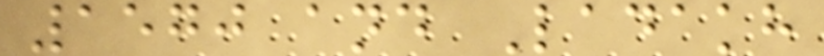1570 and Ladakh
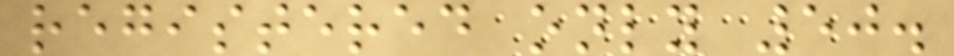registered only 50.
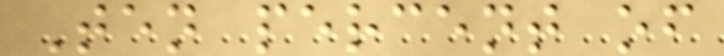Ten percent of
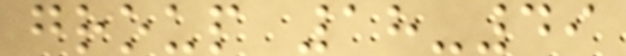group 18-49
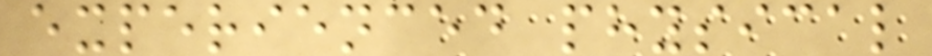experienced physical
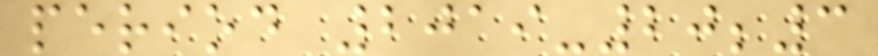period 2019-20;3
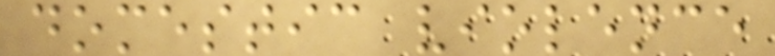domestic violence
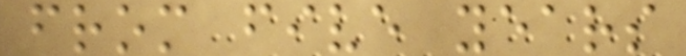from five years
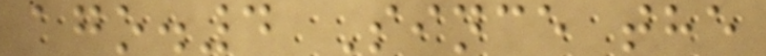ago.4 Since the
